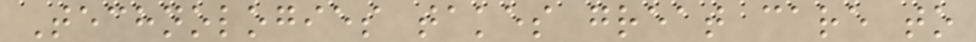Technologies takes great care to
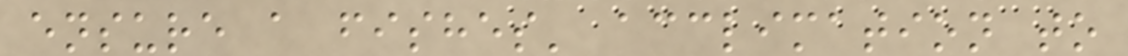ensure a fishes' acclimation to
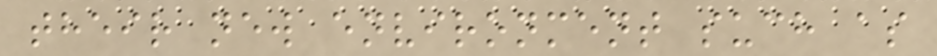their new environment such as
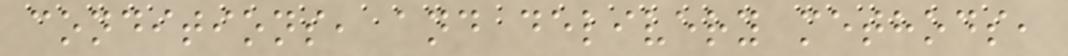conditions, and delivery methods,
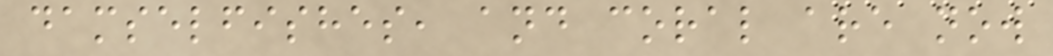damselfishes, and coral are now
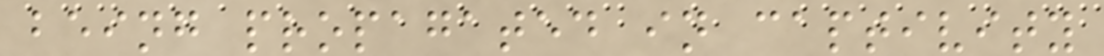being propagated in captivity
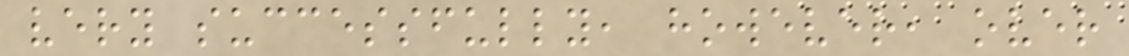very successfully, however, over
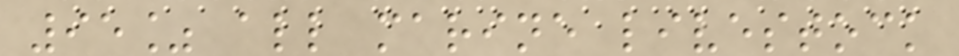95% all marine livestock
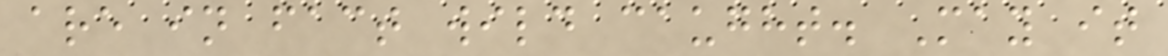are in fact wild caught. May it
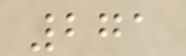271
